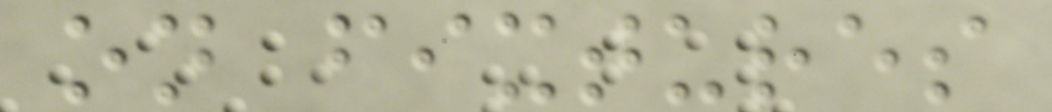on fixtures
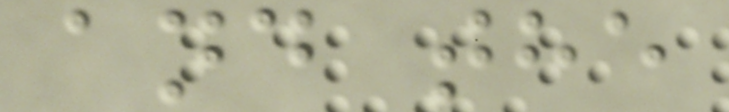and the
